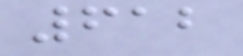612
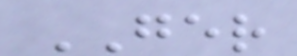GER
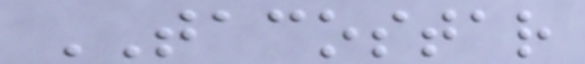TACOSTAR
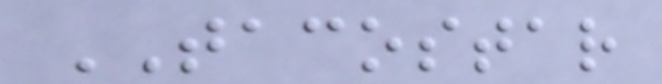TACOSTAR
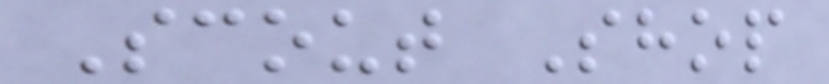Scout Shop
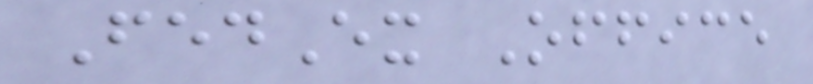FedEx Office
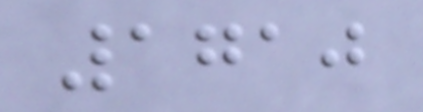1710
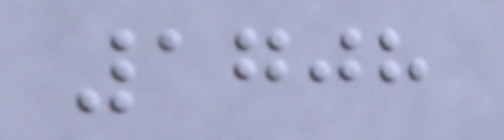1708
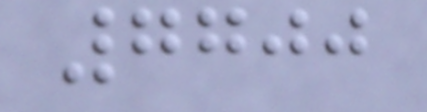7700
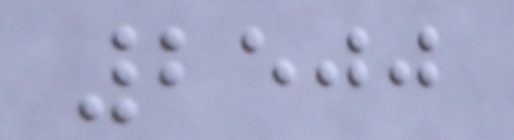2500
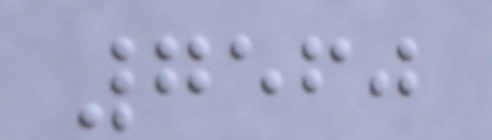7560
